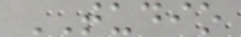TUDIO
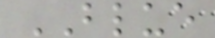BLUE
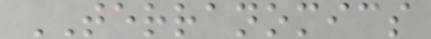TERRANOMICS
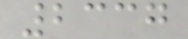2337
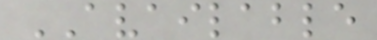AVAILABLE
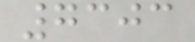7303
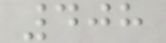408
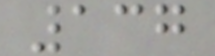137
